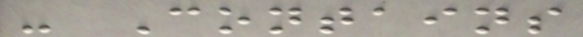- Contains
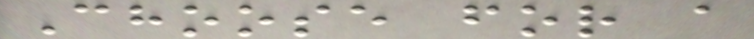Choose for a
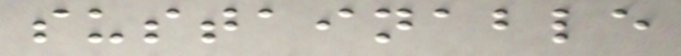sustainable
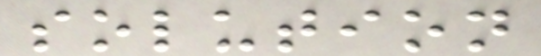solution
